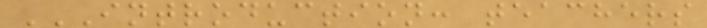INTRODUCTION: TEACHERS
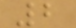2
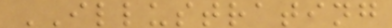ILLUSTRATING
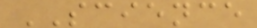SCIENCE
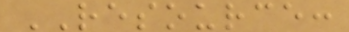RESOURCE:
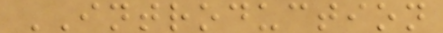INTRODUCTION
